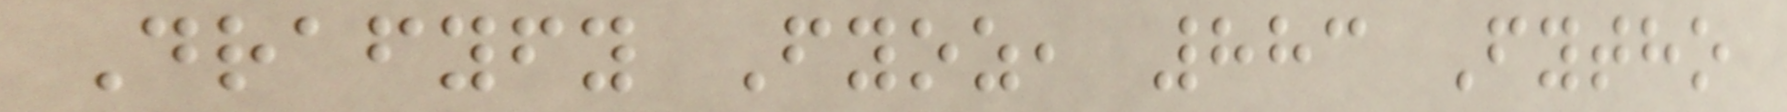Drafyfy Fyoz, 883 Fytho
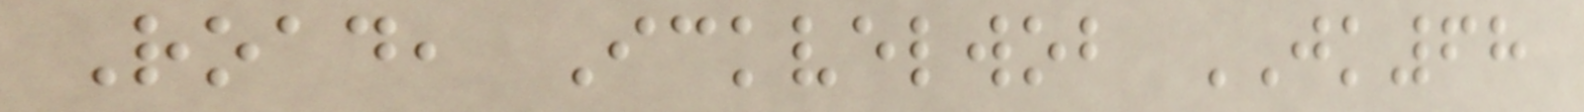Road, Ickvelwob JK68
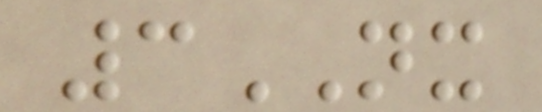3NX
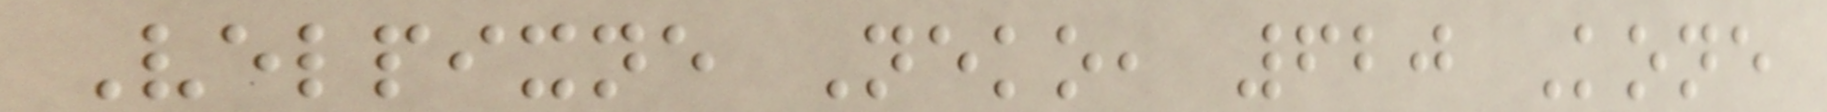Velpixne Neko, 620 Kone
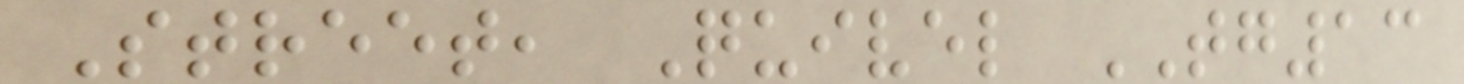Street, Quivel TG13
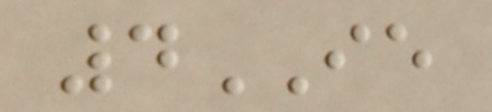4IE
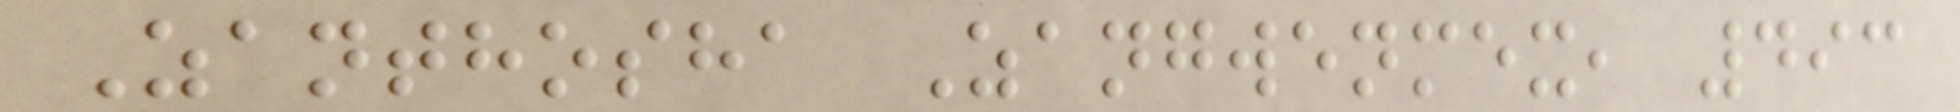Zanthosha Zangwenmex, 493
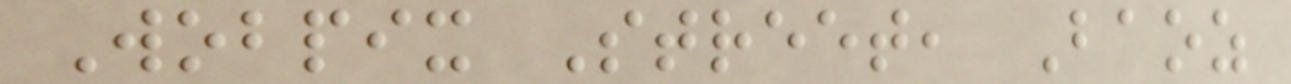Wobpix Street, Baoz
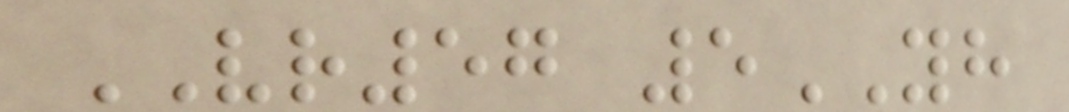VR57 5YH
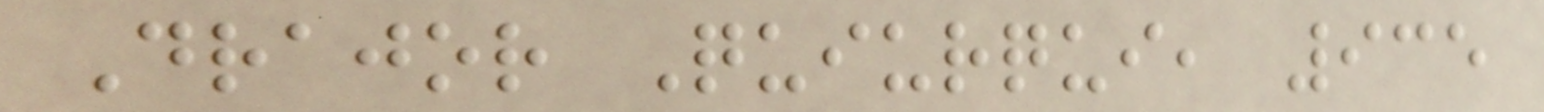Drajor Quiurqui, 935
